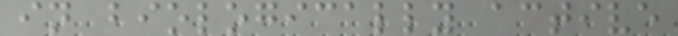in biologically active
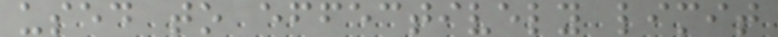used to effectively limit
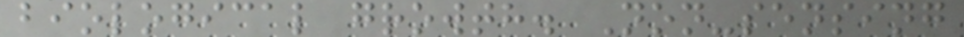biological growth. Non-sensing
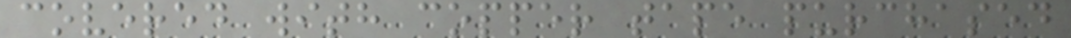covered with copper tape purchased
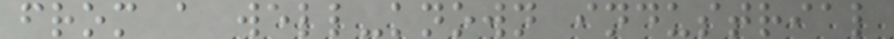from a well-known industrial
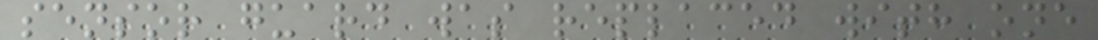sensor guard was replaced with one
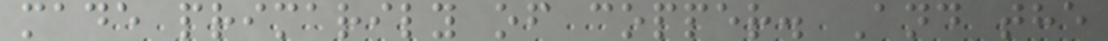made primarily of copper. And the
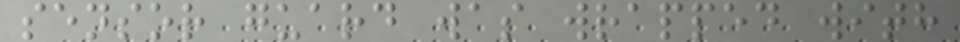sensor guard was wrapped with
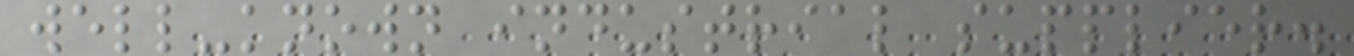well-known industrial supplier.
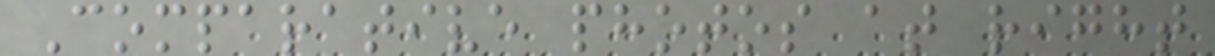Comparative photos at right
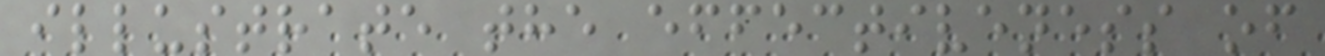illustrate the effectiveness of
